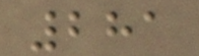281
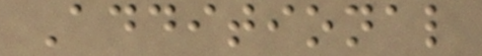Additional
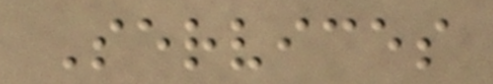Services
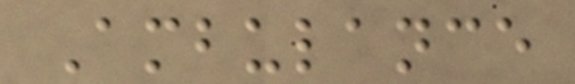Ambulance
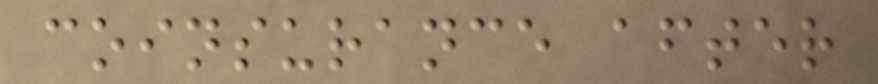coinsurance after
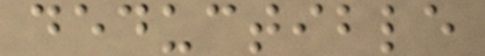deductible
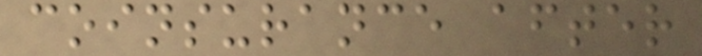coinsurance after
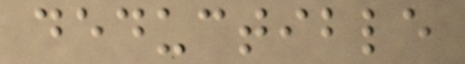deductible
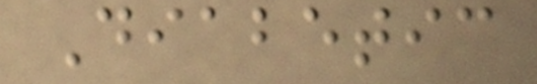Diabetic
